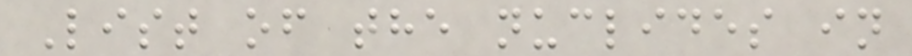List of the nuclides in
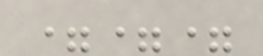===
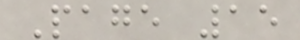Page 15
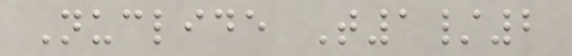Nuclide T1/2
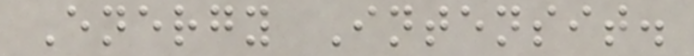Energy Intensit.
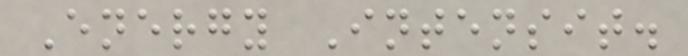Energy Intensit.
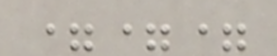===
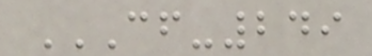CF-249
